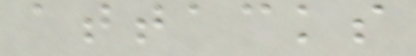attacks
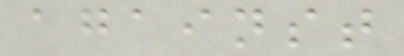against
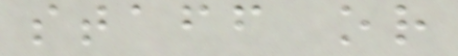staff or
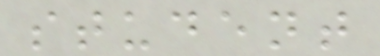student
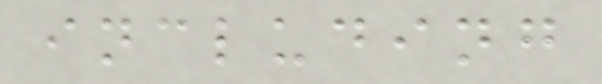including
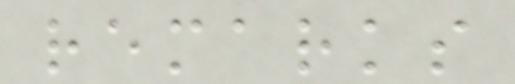remarks
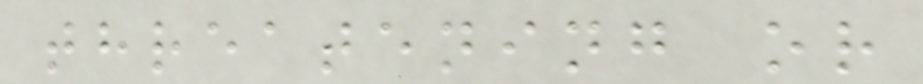threatening or
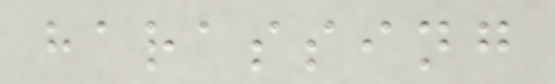harassing
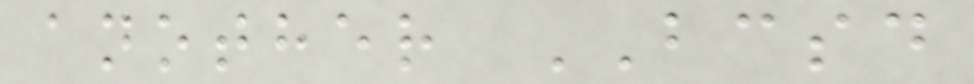another BCSD
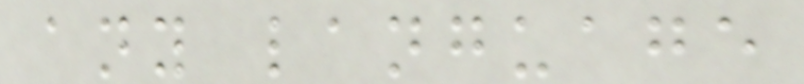any language
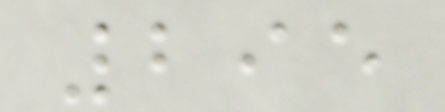295
